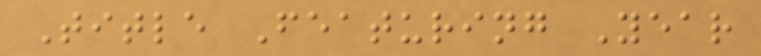Title Featuring Year
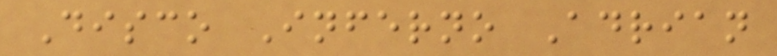Disco Inferno Adrian
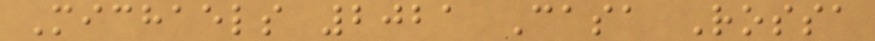Michaels 2021 Casa Rossa
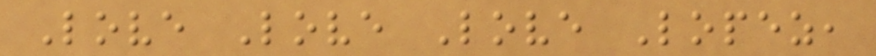Love Love Love Lopez,
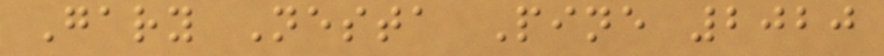Gary Nesta Pine 2020
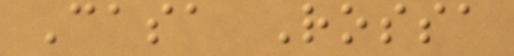Casa Rossa
